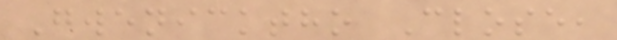Gwenicktho Close,
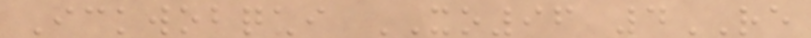Ickwobqui XO96 4RE
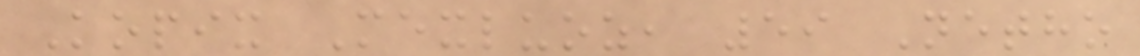Kopix Mexluoz, 59 Netho
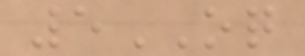5OQ
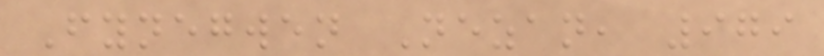Fynegwen Nezan, 979
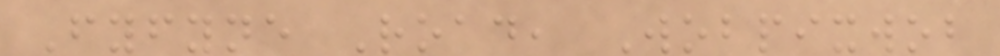Fyfyne Road, Wobpixwob
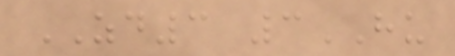ZD3 3HU
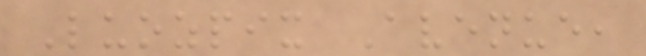Luozpix Avenue,
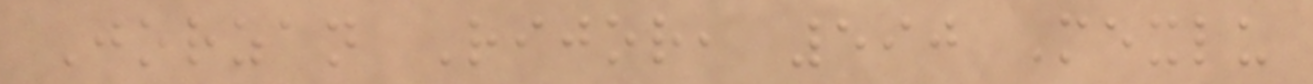Jorzan Rijor, 590 Mexlu
